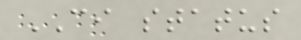CI status
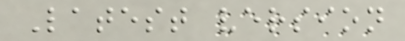Latest version
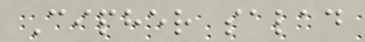Cipher salad
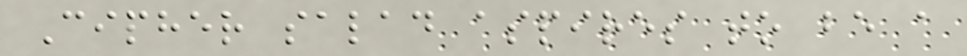Cipher salad aspires to be a
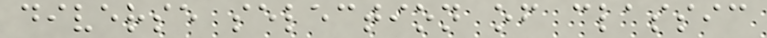diverse selection of classic
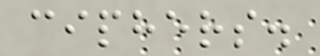ciphers.
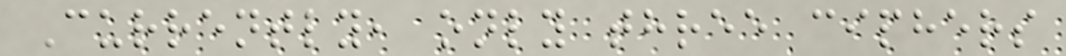Currently, only three ciphers
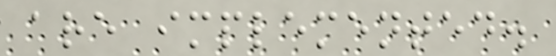are implemented.
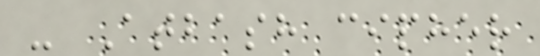- Atbash cipher
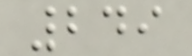249
